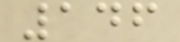146
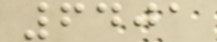6401
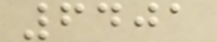6401
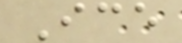Ice
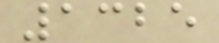1325
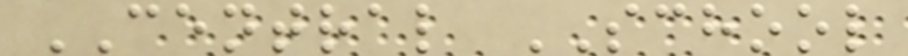CENTRAL SCHOOL
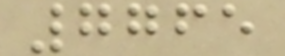7765
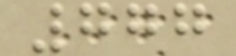777
